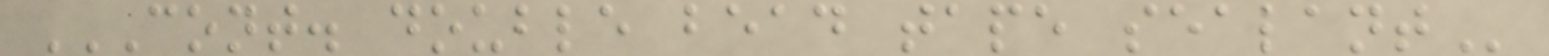CONT. DOUBLE BEAD TAPE SEALANT
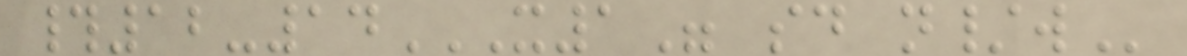#12-14X1" SD N/W
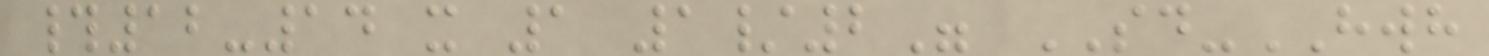#12-14 x 1 1/2" SD-HWH
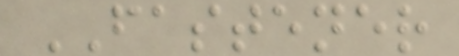FASTENER
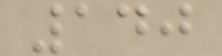140
